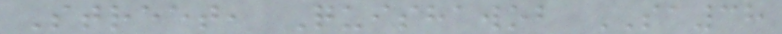Street, Quishawob SA38
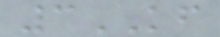3KF
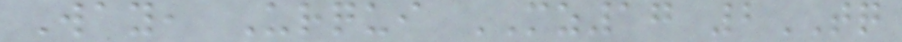Way, Urqui MZ17 2TQ
